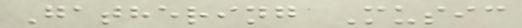Gathering Music
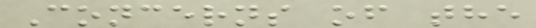Concerns of the
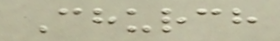Church
